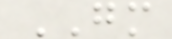GM
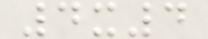4x4
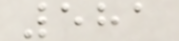581
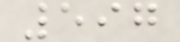597
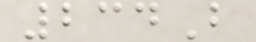234B
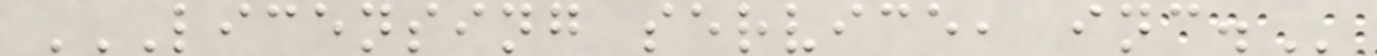LICENSING SERVICE, INC.
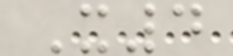X4
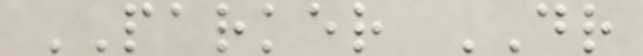PARKER DR
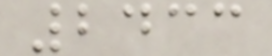2433
